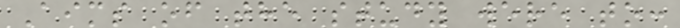Aims of the study were to:
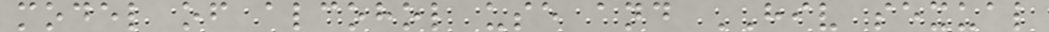model of alcohol use and HIV sexual
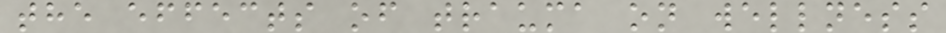the effects of trauma on wellness
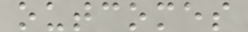outcomes
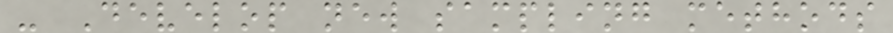- Develop new sampling methods
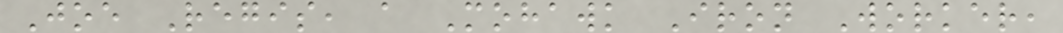Joe Regis, a Mohawk Iron Worker,
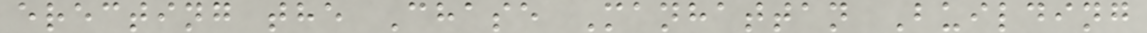erecting the Chase Manhattan Building
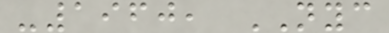-1960, NYC
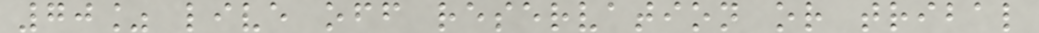70% live off reservation or tribal
